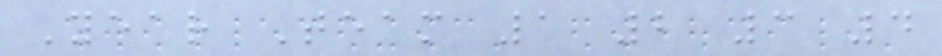Year Team 1 2 3 4
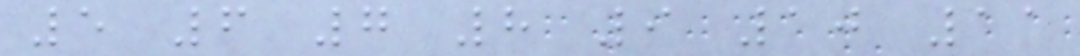5 6 7 8 9 10 11
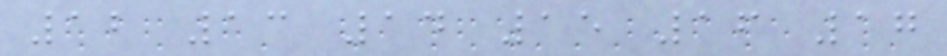12 13 14 15 16 17
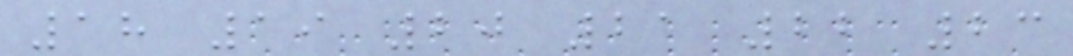18 19 20 21 22 23
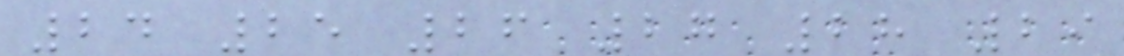24 25 26 27 28 29
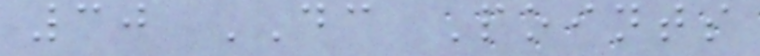30 DC Points
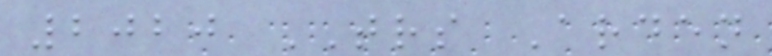2020 TRS Arden
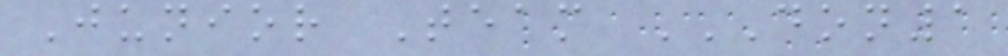Junior Team DON1
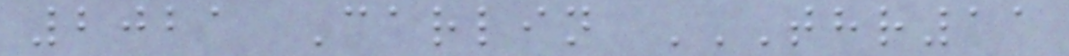2021 Carlin THR11
